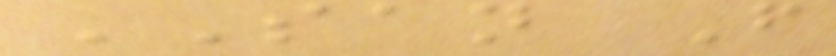SAN F
